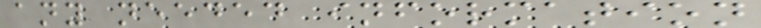any needed information
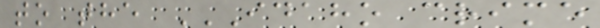to the IDAHO CRIME
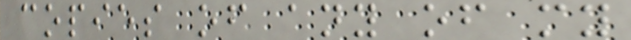copies of any of my
